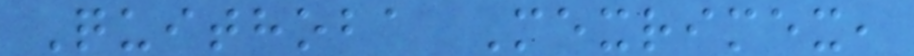Quithoba Mexrimex,
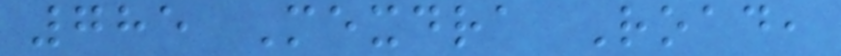785 Mexdra Road,
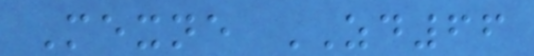Mexne ZD66
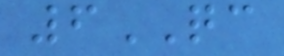6QC
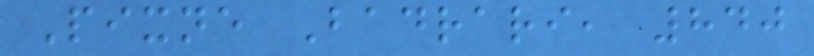Pixne Badrari, 840
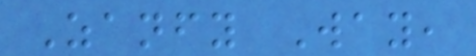Zanfy Way,
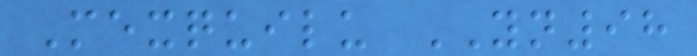Mexquilu YN98
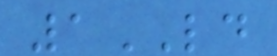1LD
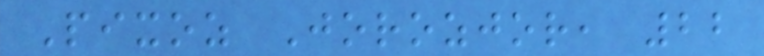Pixoz Jorozjor, 22
